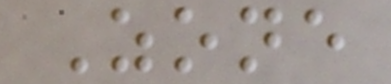Zone
